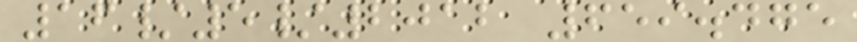16/5/2012 659.475
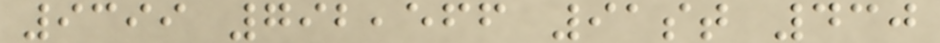9399 792,566 91st 430
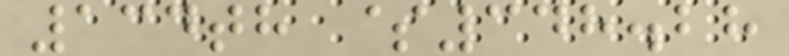134th $348.28
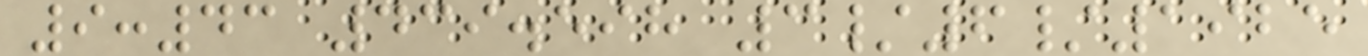9:43 439.598 3/6/1925
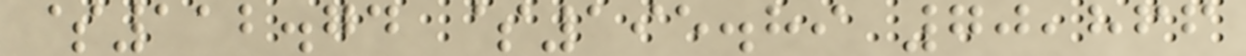$112.74 $195.89 70,866
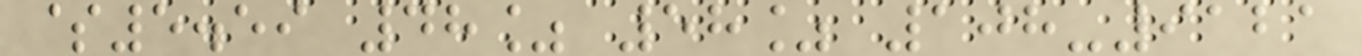$5.59 48% 58% 108-9121
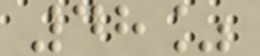48%
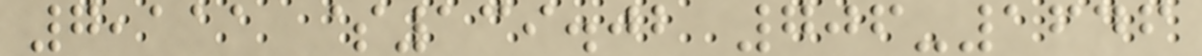7,111 $139.02 706-1646
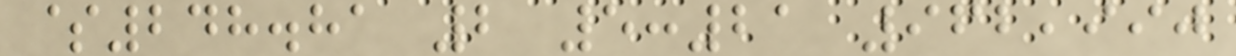$248.81 2 5:21 962,990
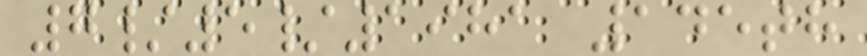7/5/1981 145th
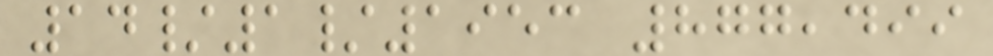14/1/1953 877,499
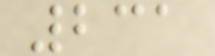231
